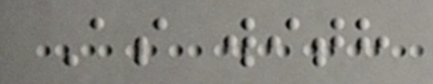As with
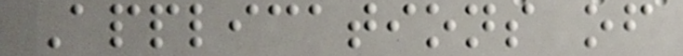Applications of
